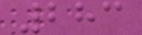283
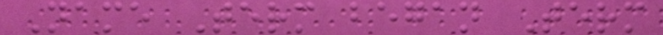Name Term began Term
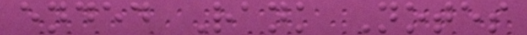ended Rank Notes
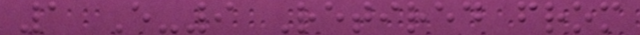1 E-9 Retired from
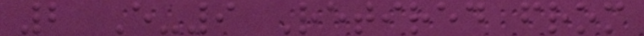2 E-9 Retired from
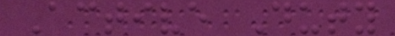Active Duty
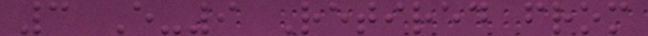3 E-9 Retired from
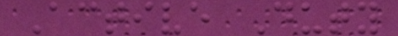Active Duty
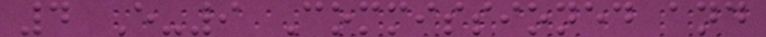4 E-9 Commissioned and
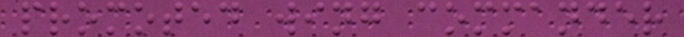promoted wing commander
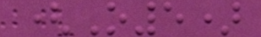(O5)
